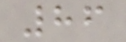86
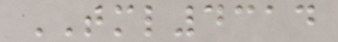TML4314
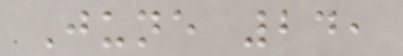June 24,
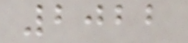2022
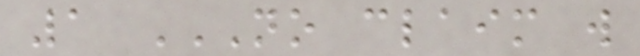1 NO CLAIM WILL
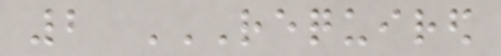2 REQUIRED
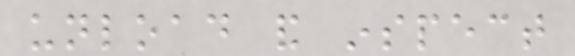unload and inspect
